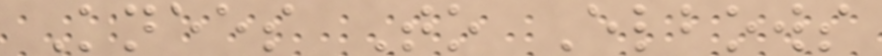Knees To Elbows
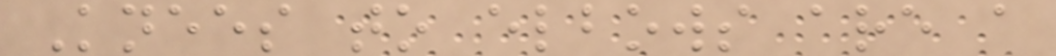Knees to elbows are a
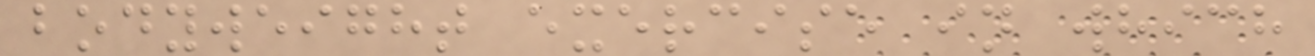bodyweight exercise in which
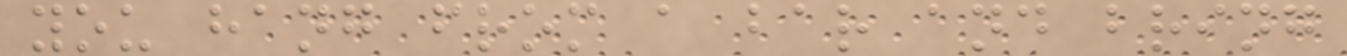you hang from a bar and bring
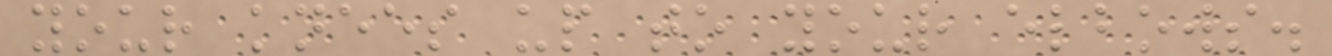your knees up to your elbows.
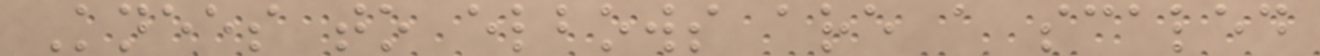Knees to elbows are a scaled
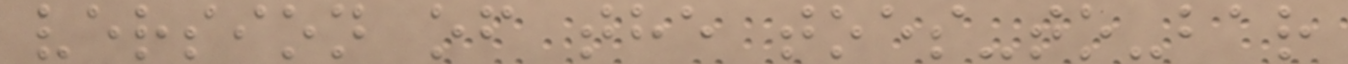version of the toes-to-bar
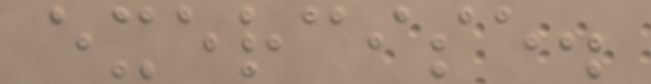exercise.
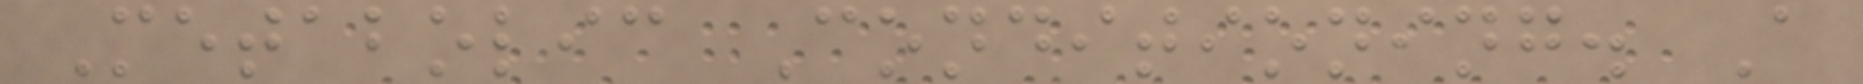Metabolic Conditioning. A
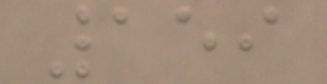159
